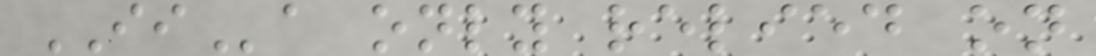IIa only relied on
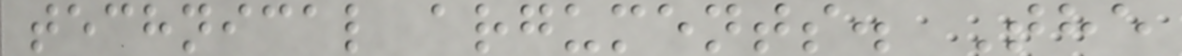technical arguments. The
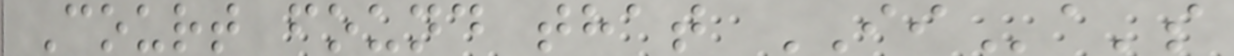Court found that IIa's
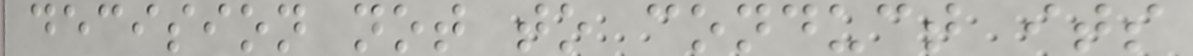decision not to conduct its
